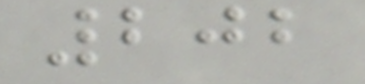202
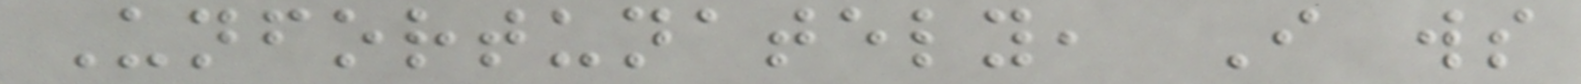Unfortunately, I ws
